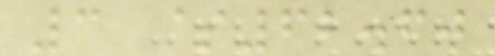3 $62.60
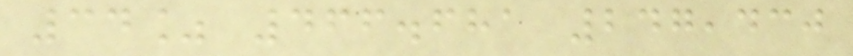34% 466.681 247,430
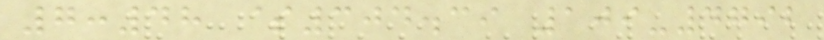7:48 $304.39 109-4792
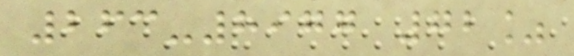263-8977 72%
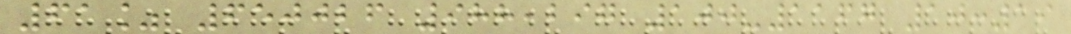61% 650026 988,297 100-1167 10:19
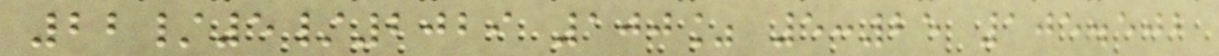22/5/2029 100% 5:25 105.502
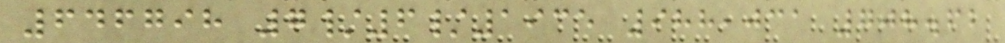646798 7/6/1935 988,031 708.62
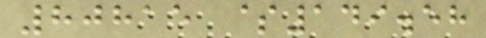80815 $149.58
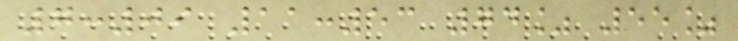7:09 11:53 74% 55%
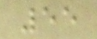55
